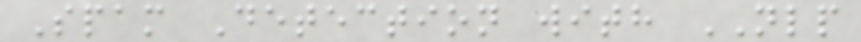Spam Detection with NLP
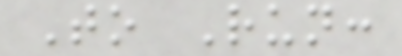To Run:
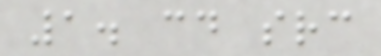1. cd src
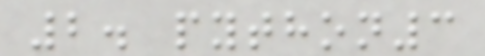2. python3
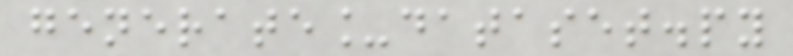generate_dataset.py
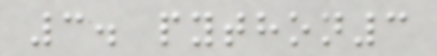3. python3
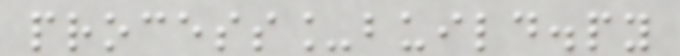process_build.py
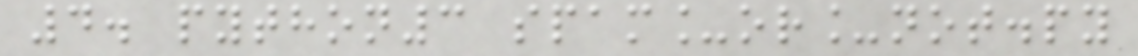4. python3 spam_or_not.py
